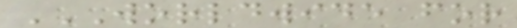WORLDWIDE FOR
